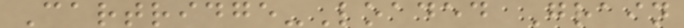Cartridge-Loaded Grain
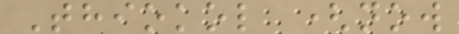Thiokol (now
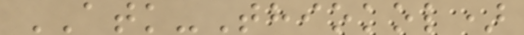ATK-Thiokol)
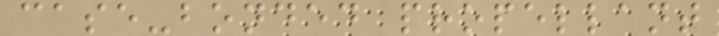case-bonded propellant
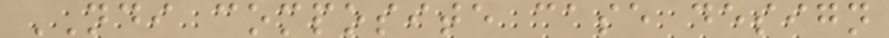NDI composite case design
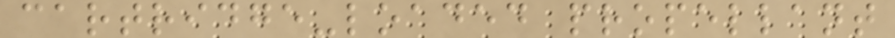cartridge-loaded propellant
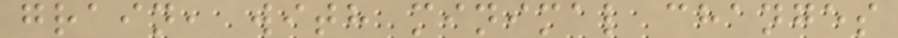grain, with minimal changes
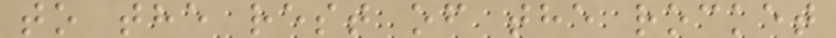to the rest of the rocket
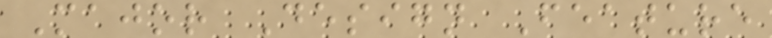Major Design Feature
